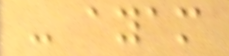- ayam
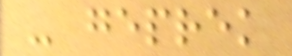- geprek
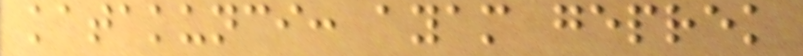katakunci: ayam geprek
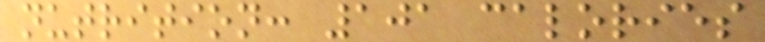nutrition: 101 calories
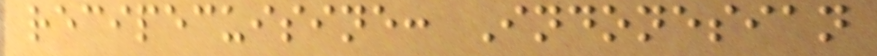recipecuisine: Indonesian
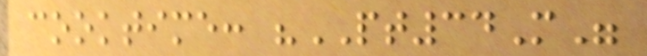cooktime: "PT34M"
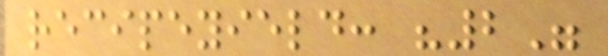recipeyield: "2"
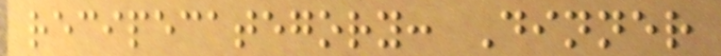recipecategory: Dinner
